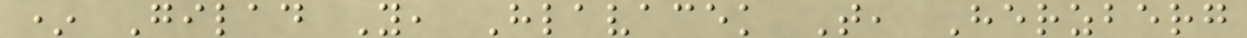* Gilad Y, Hlavacek T, Herzberg
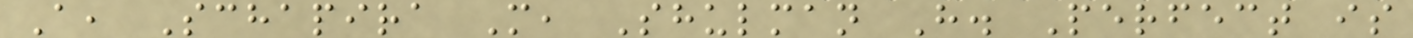A, Schapira M, Shulman H. Perfect is
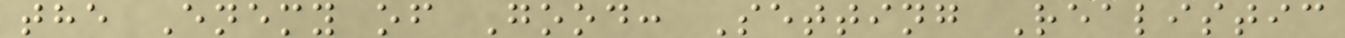the Enemy of Good: Setting Realistic
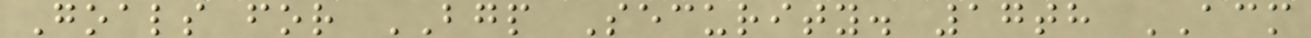Goals for BGP Security. 17th ACM
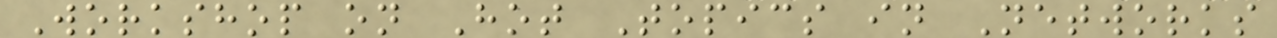Workshop on Hot Topics in Networks
